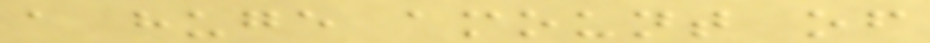a huge amount of
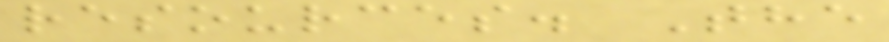resources. The
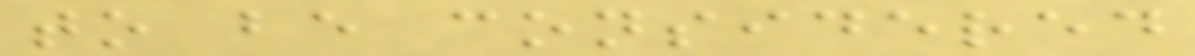to be considered
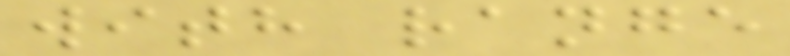with range
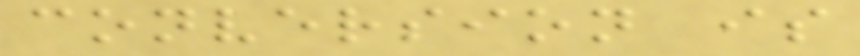conversion is
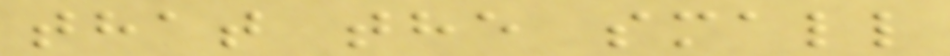that the small
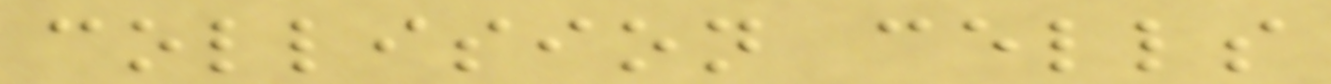collision cells
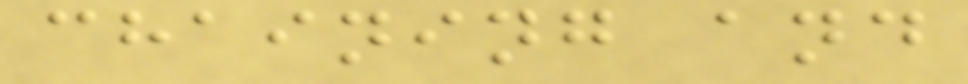chaining and
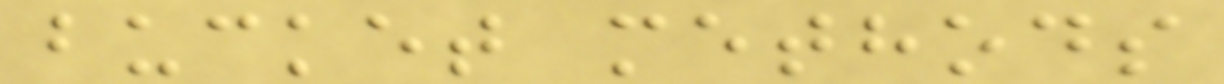bucket methods
